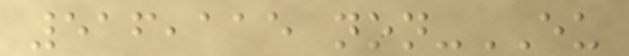516,115 non-EU
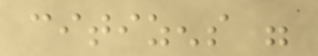citizens were
